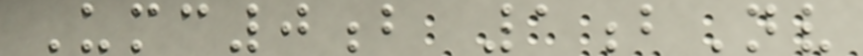Umc0b 1bNv
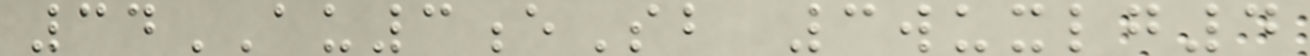34AU3eSb 3wuxlg4
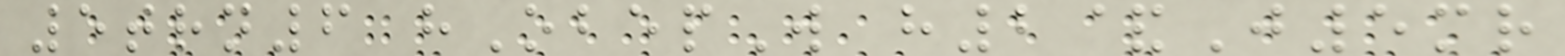5trn6 hObepW h2&J5mr
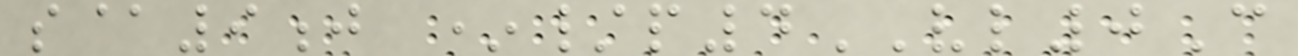s@9j */p4VL0C
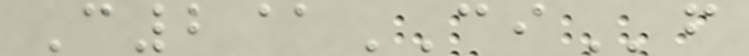C2@CIf
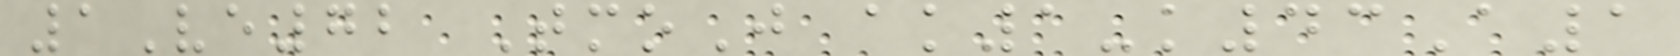1Ve72 TmoJ ak1-k43A1
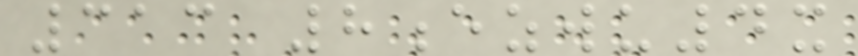313 8ezwu4x
